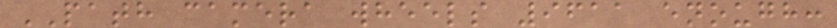PATH camera wheels 9611 enough:
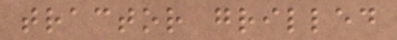tractor grilled
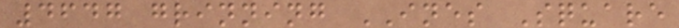4647 grinning INES Square
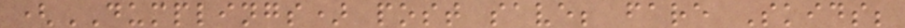(DUMPLINGS) post save; fare Skids;
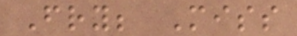Fry; Miss
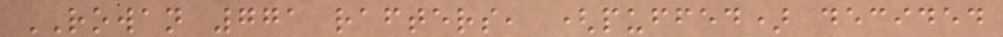ROWAN 771 rafters, (puffed) decided
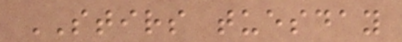STIRS tuesday
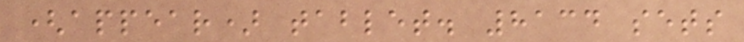(appear) tablet. 8134 sets
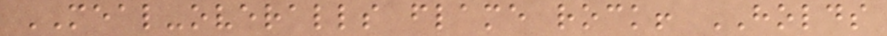MEAL-overalls flame rock! HOLDS
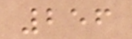256
